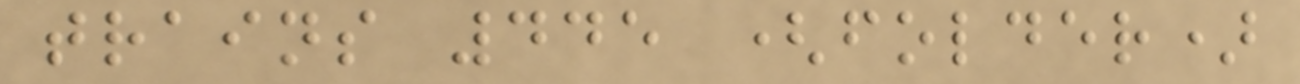trains 445 (folder)
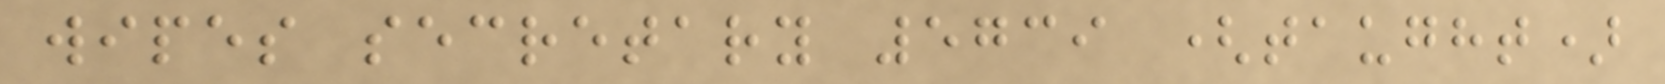wipes secretary 5739 (taught)
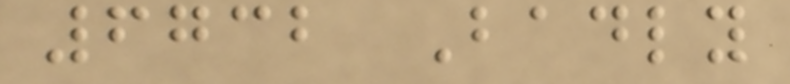6732 Badly
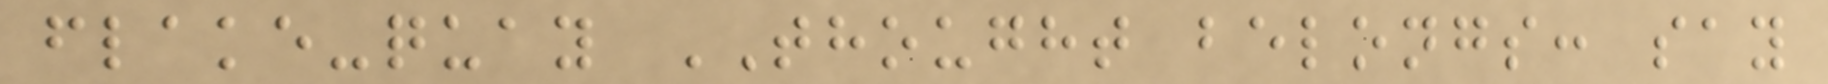flake-quay THOUGHT belongs: say
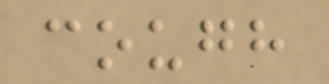cough
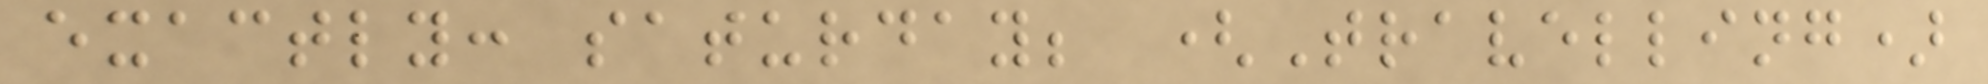exactly: saturday; (Travelling)
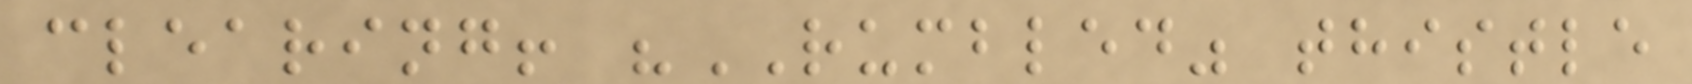clearing! "RUMBLED" thistle
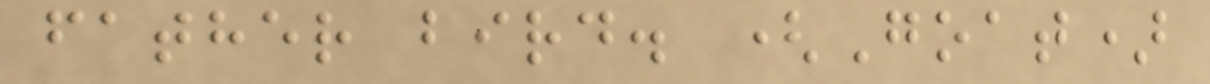father bird. (Goat)
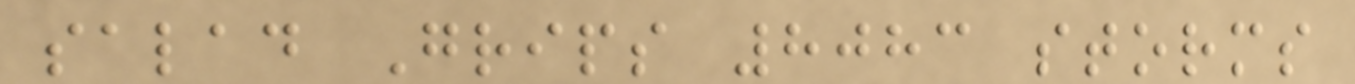salad Grips 8083 storms
